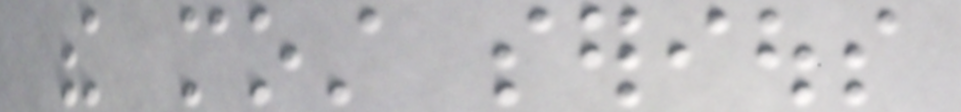the most serious
